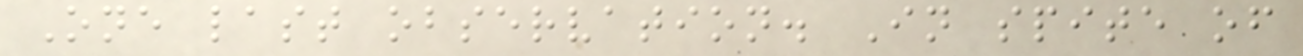One last observation. In spite of
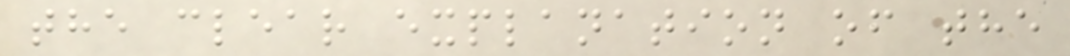the clear explanation of the
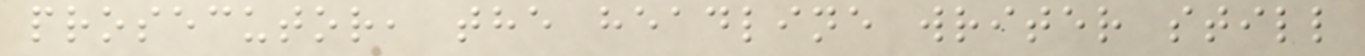prosecutor, the headline writer still
